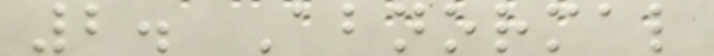2. Abnormal
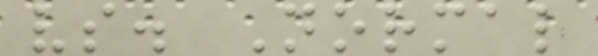vs. Normal
